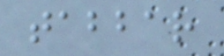tabbar
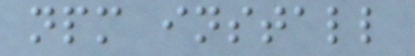npm install
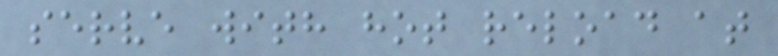serve with hot reload at
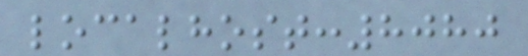localhost:8080
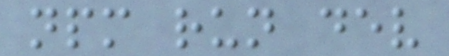npm run dev
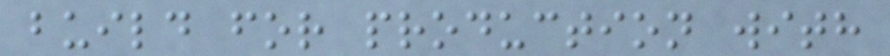build for production with
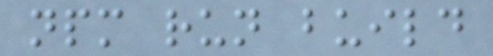npm run build
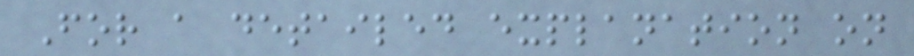For a detailed explanation on
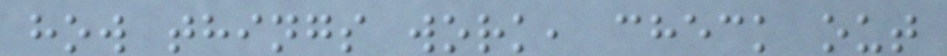how things work, check out
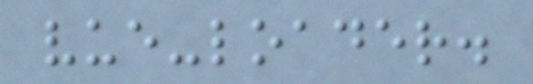vue-loader.
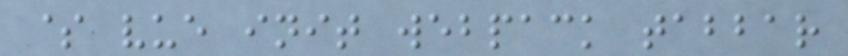$ vue init webpack tabbar
